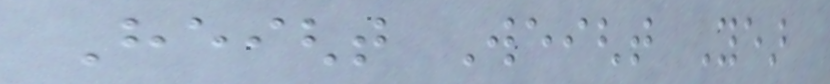Height Weight Year
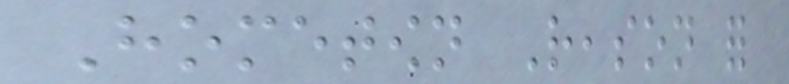Hometown Reason for
